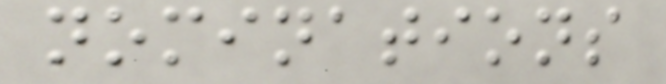nominations
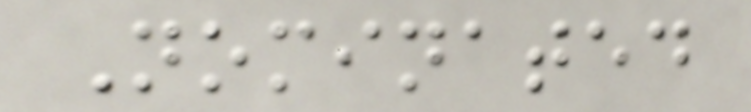Nominated
